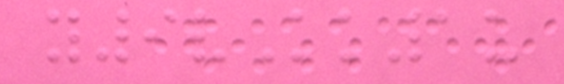y9vKk1u
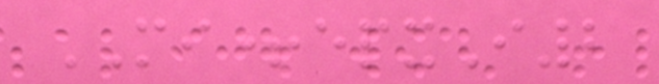MI+epxI2
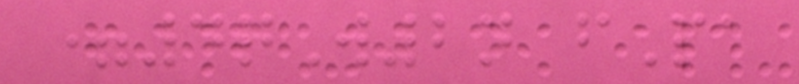=4qW2n fPa
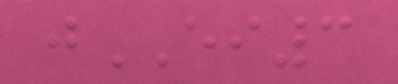jEI3
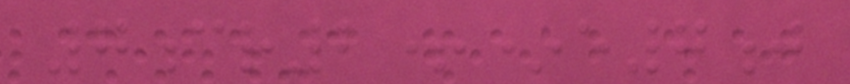7cr2+*e7j
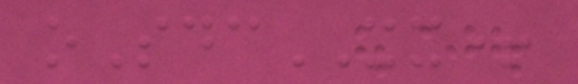oSdcXX+
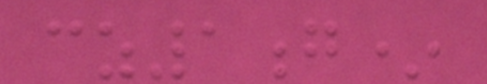cz1g*
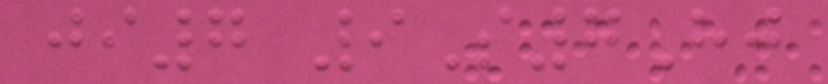ji7 9S7Hj
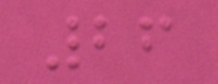26
